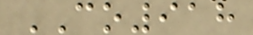CO918
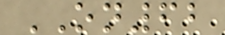ON62
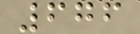676
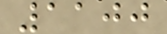1100
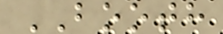BOOTH
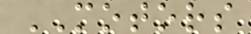MOTORS
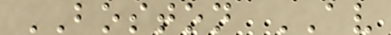BOSTON AV
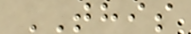THIS
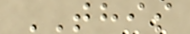THIS
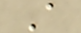A
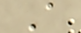A
